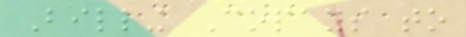Billing Copays to
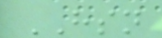HSN
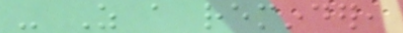- As a reminder,
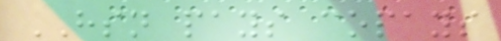HSN pays copays
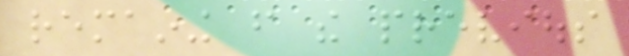remaining from the previous
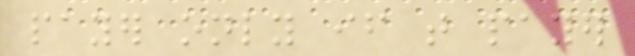payer only if that payer
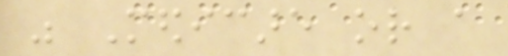was Medicare or a
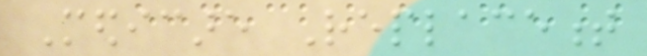Medicare Replacement
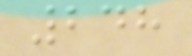248
